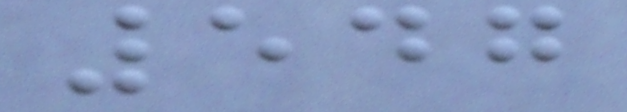547
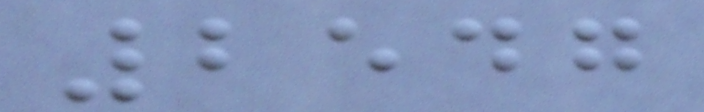2547
